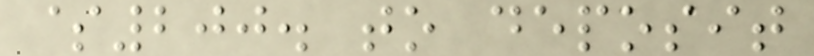$200. to deposit
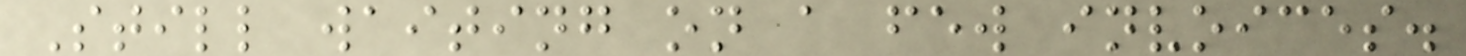Still waiting on a few invoices.
